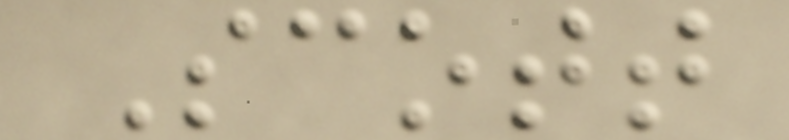Scott
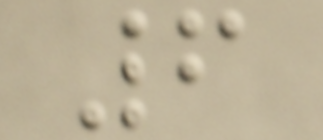6
